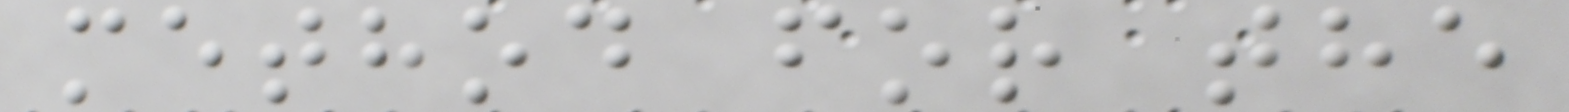method for the
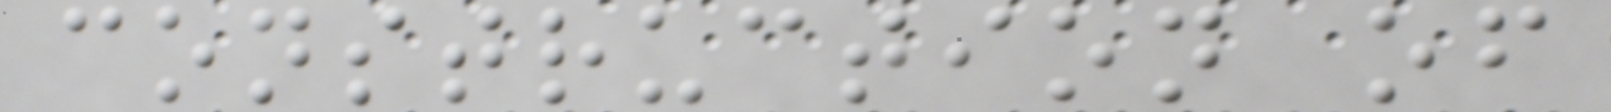construction of
